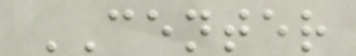CENTER
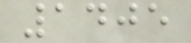1405
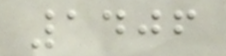1406
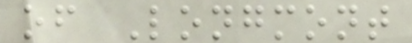of Longmont
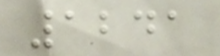1241
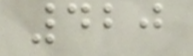420
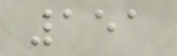151
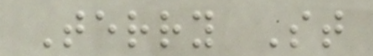Terry St
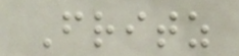Fritz
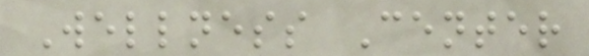Wellness Center
